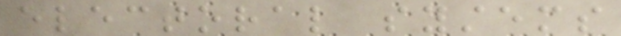electoral systems
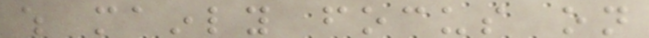which mainly focus on
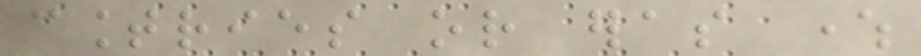countries or eras where
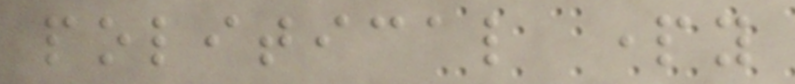political party
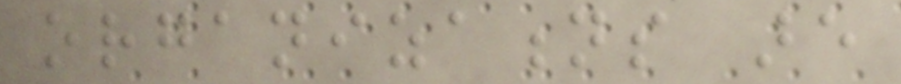organizations are
